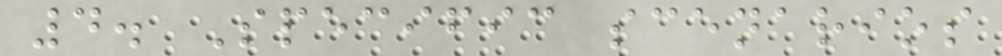4. Specific scenarios
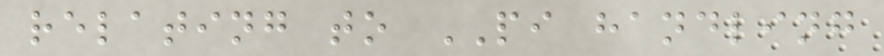relating to PI handling
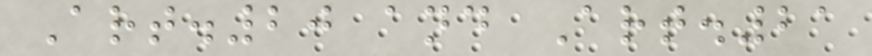Art.20 and Art.21
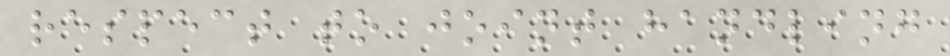respect to joint handling
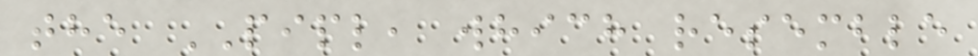the PIPL, which resemble
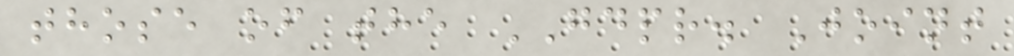those of the GDPR. Joint
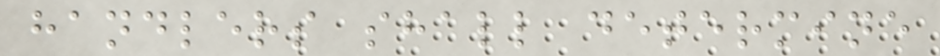handlers shall determine
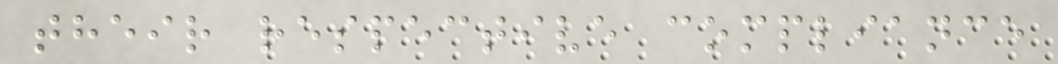their respective compliance
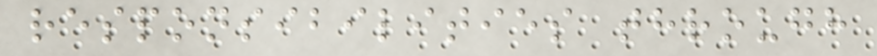responsibilities through
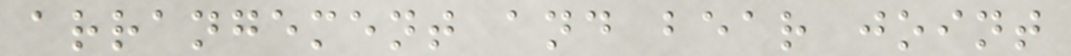arrangement and bear joint
